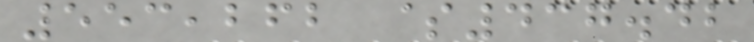553,262 $437.42
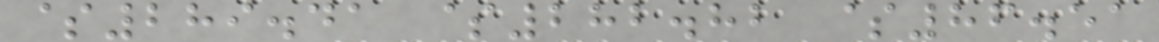$289.41 $282.82 $86.51
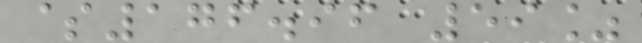$176.96 59%
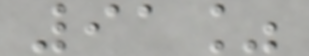91%
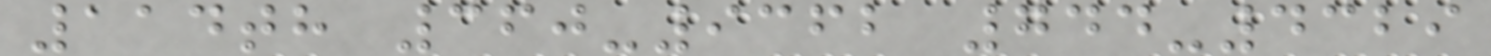114th 360-9362 744-4329
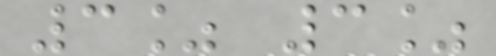3% 3%
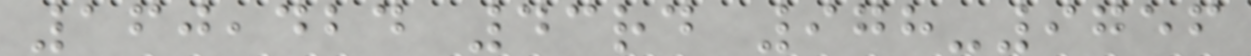160,424 43rd 978-9756
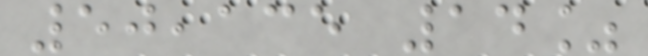50,135 14%
